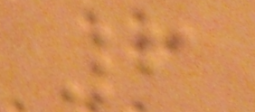6
